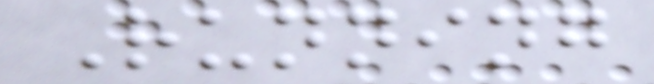Running
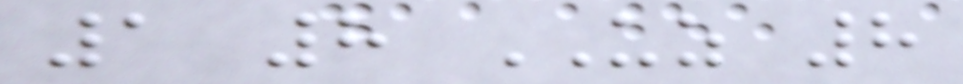1 8 UZ 8
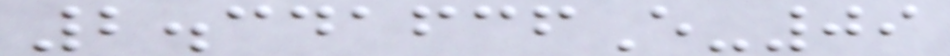2.341636E-09
